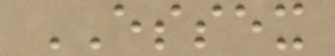ESSEX
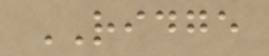RIDGE
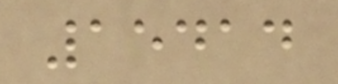15414
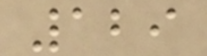129
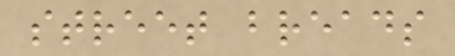street breads
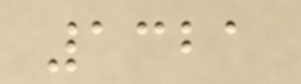1321
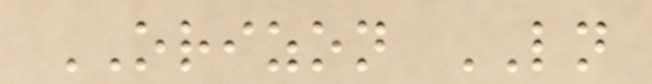ORIZON LN
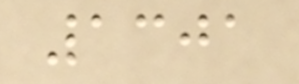1301
